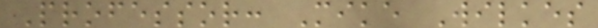Professor: Mike Wilkes
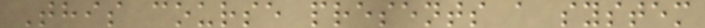This course presents a system
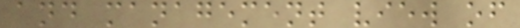and management view of
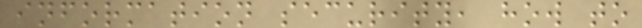information security, how to
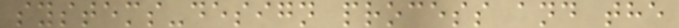systems-design process and the
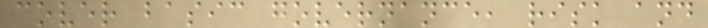cover basic governance, risk and
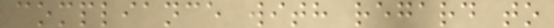compliance with regard to
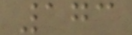173
